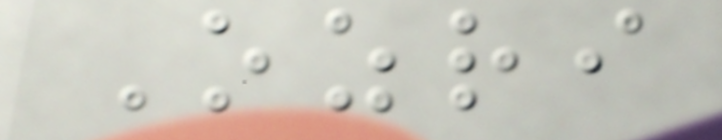Ozri
